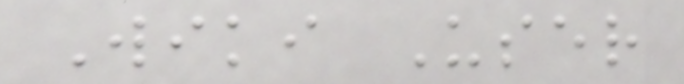Wiki User
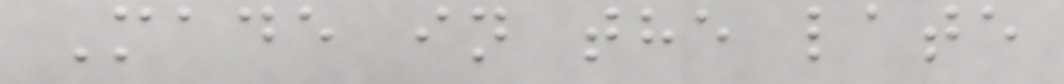Made in the late
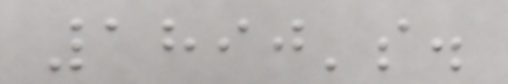1890's.
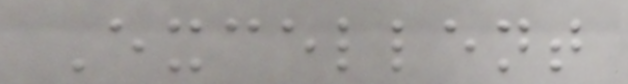Excellent
